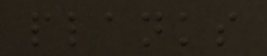planks
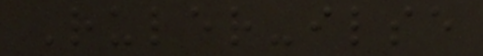Ruler-ilse
